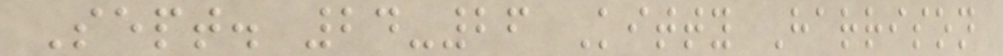Sept. 24-26 Kitty Harrison
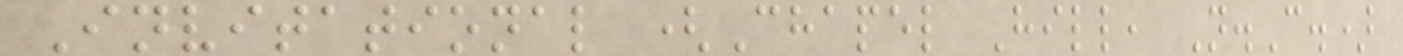Invitational (Chapel Hill, N.C.)
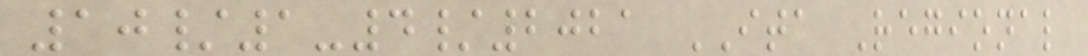10/1-4/2021 ITA Regional
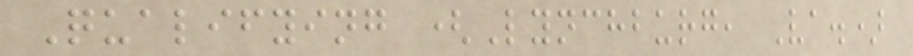Qualifying (Lynchburg, Va.)
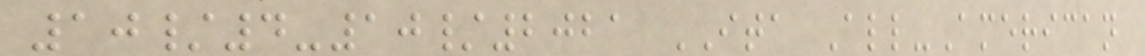10/4-10/2021 ITA All-American
